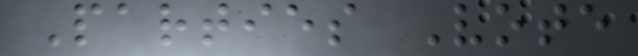Parties Vote
